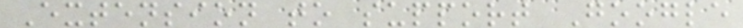Extension to support Google
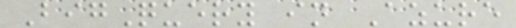BigQuery in Azure
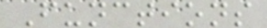Functions
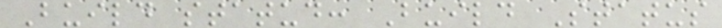Build statud: Build Status
